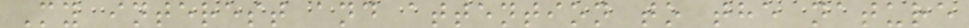My interest and attention to the nature
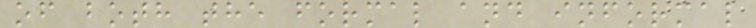of both the formal and informal
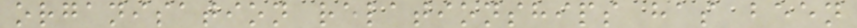organisation relationships has been
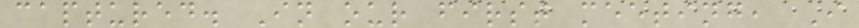captured. In our first meeting, I
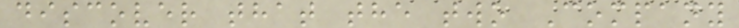discover that the two Company
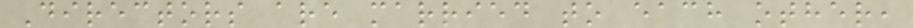Directors are married to each other,
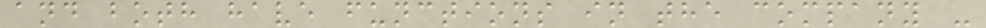and both have functions in the company -
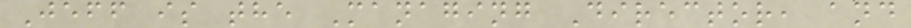Jeff is the Managing Director, and
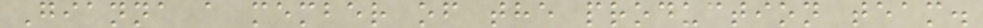Gianna a member of the production team.
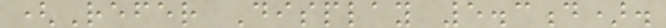(Refer Display 5.3d).
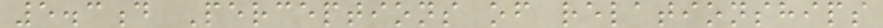5.3d Perceptions of relationships
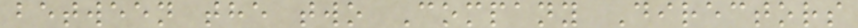between the two Company Directors
